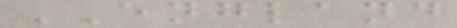ENGLAND
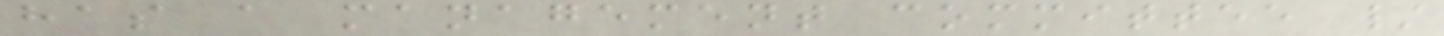has a management committee /
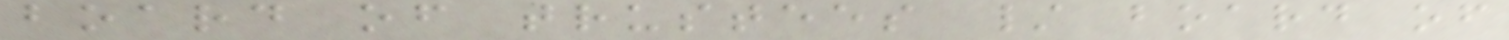board of trustees / board of
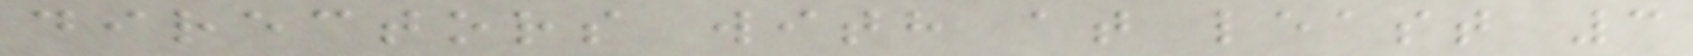directors with at least 3
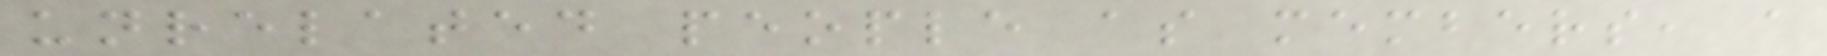unrelated people as members, a
